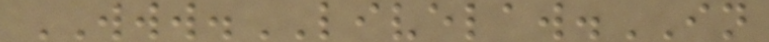WWW.LIVELAW.IN
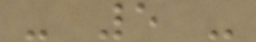- 5 -
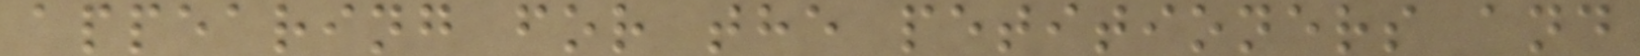appearing for the petitioners and
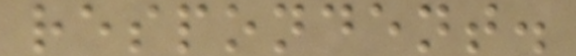respondent.
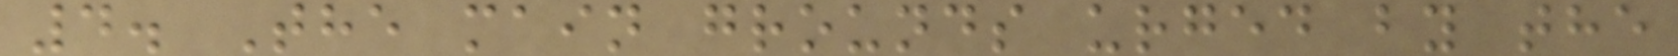4. The main grounds urged by the
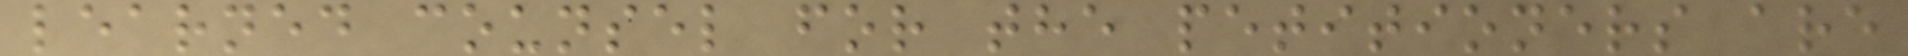learned counsel for the petitioners are
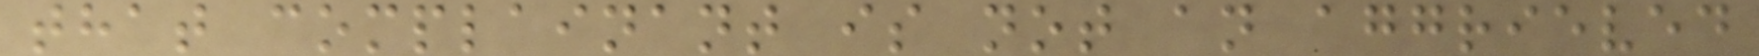that complainant is not an aggrieved
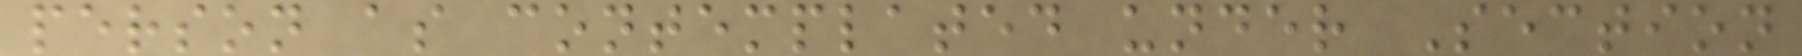person as contemplated under Section
